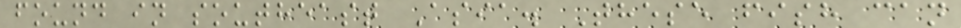found in southeast Asia. These fish can
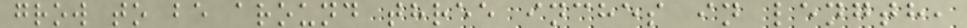grow to be around three inches in length,
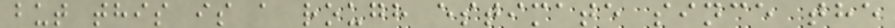but this is a rough estimate since the
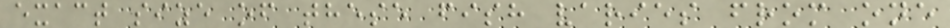exact size of these fish varies from one
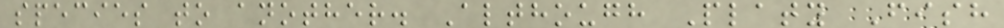species to another. Although Platy Fish
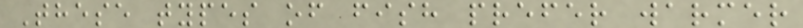These types of fish prefer warmer
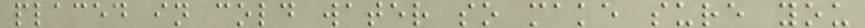placed in cold water so make sure you
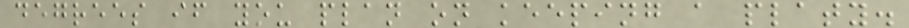degrees if you plan on keeping a platy.
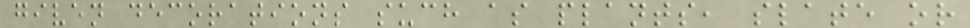given decorations such as plants, slate or
